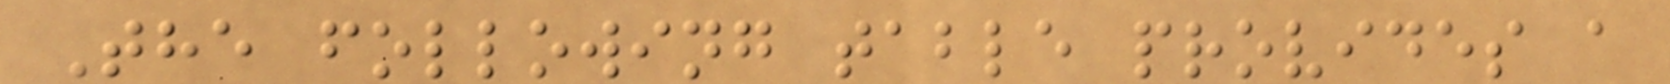The following table provides a
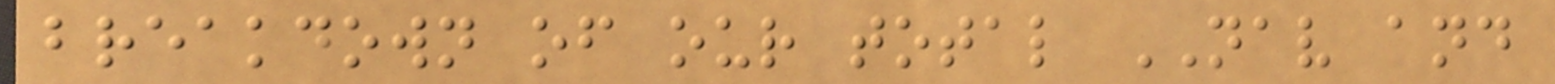breakdown of our total NAV and
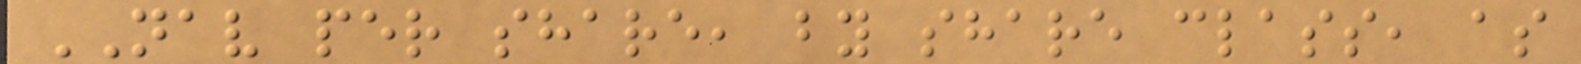NAV per share, by share class, as
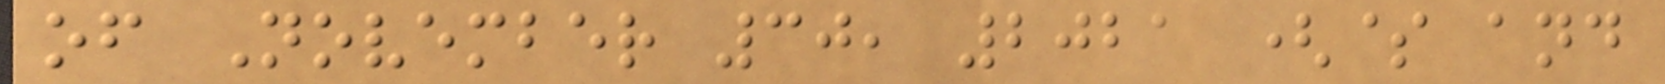of November 30, 2021 ($ and
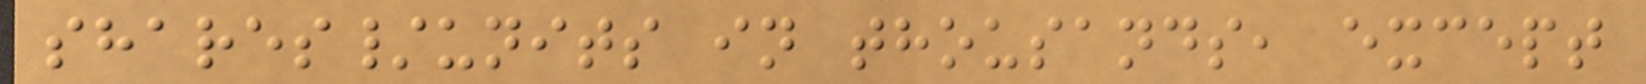shares/units in thousands, except
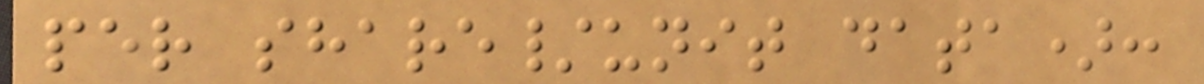per share/unit data):
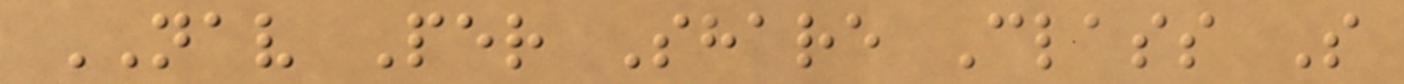NAV Per Share Class S
